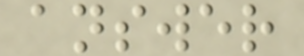answer
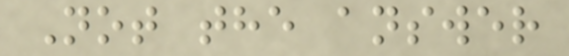Not the answer
